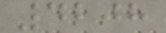4208
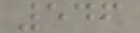546
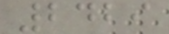2429
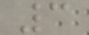3
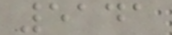5141
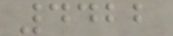4422
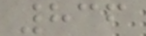836
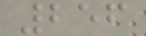256
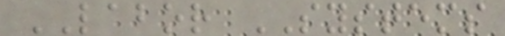LABOR SYSTEMS
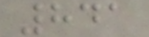841
